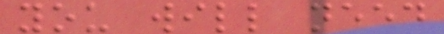you will need
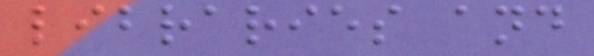libraries and
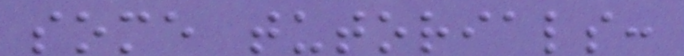some tutorials:
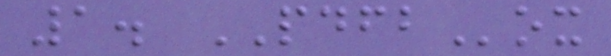1. PDFBox
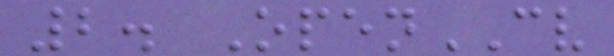2. OpenCV
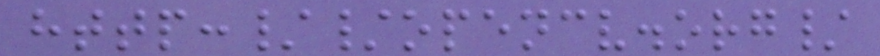http://opencv.org/
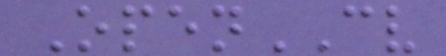OpenCV
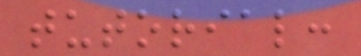tutorial:
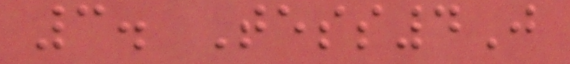3. Tess4J
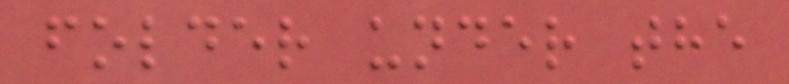folder under the
